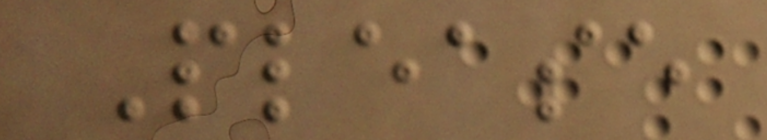Please
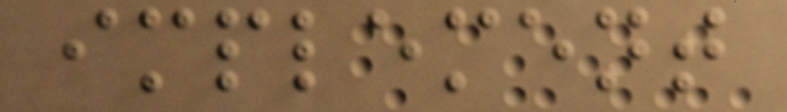implement
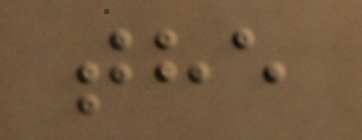the
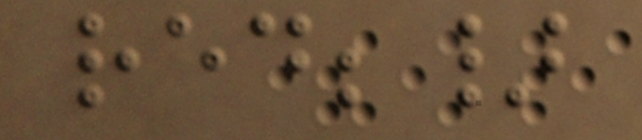red;}
